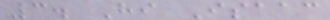3. Hi Isaac
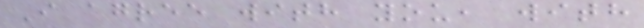I agree with you, with
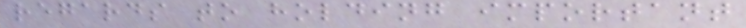regards to holding important
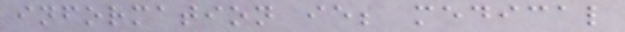information ie; medical
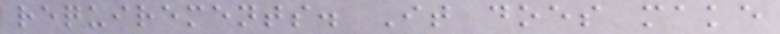requirements. It does make
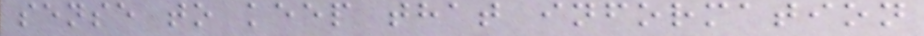sense to keep that information
